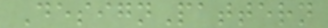DesignPattern
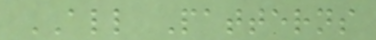ALL Patterns
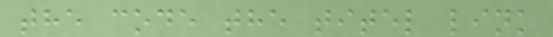the code the titel link
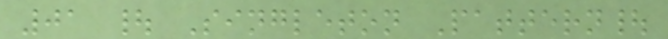01 | Singleton Pattern|
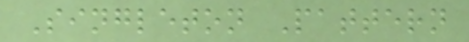Singleton Pattern
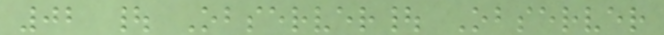02 | Observer| Observer
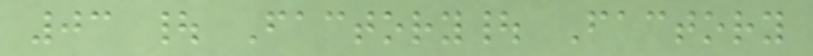03 | Factory| Factory
